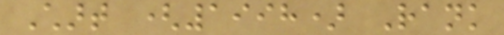Chart (1998) Rank
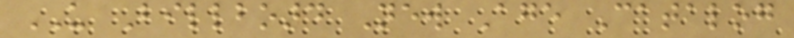US Billboard New Age Catalog
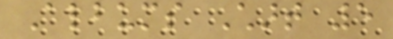Albums Chart 5
